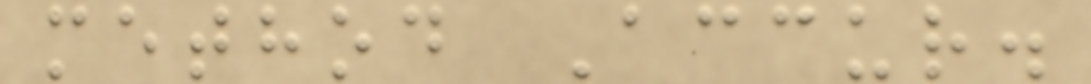method Accur.
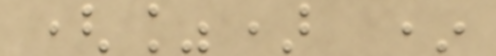(%) *
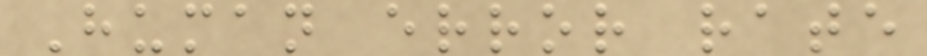Human error rate
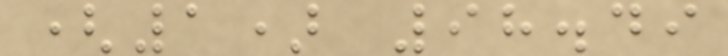(1) 98.49
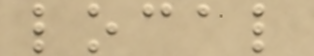local
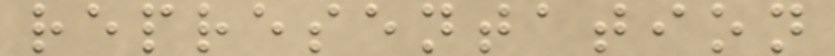representation
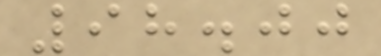98.00
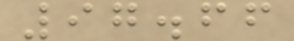97.66
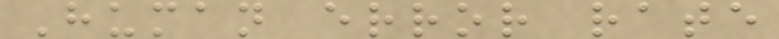Human error rate
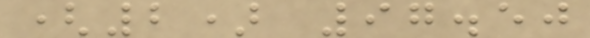(2) 97.50
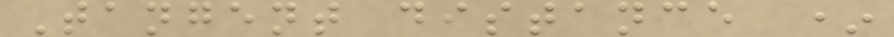Tangent distance *
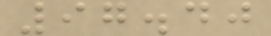97.40
